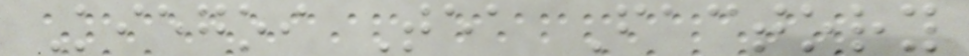Kiegoi Tea Factory
